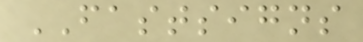FASTSIGNS
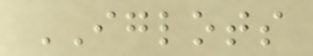IGLOTS
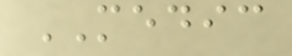MEDIC
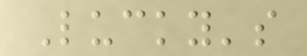Lucky's
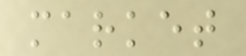market
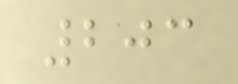203
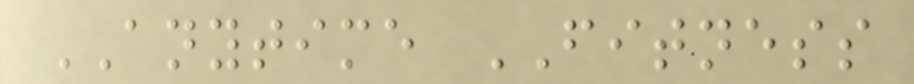ANYTIME FITNESS
